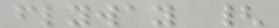flyway {
